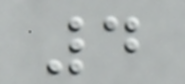4
